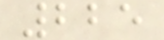225
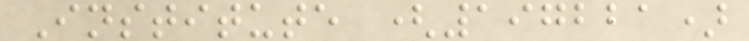Institute (197221)
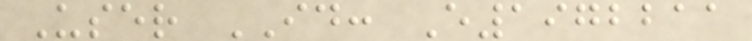User ID: E1972211
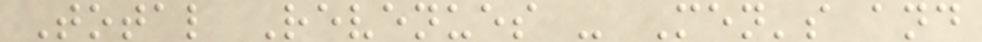Total Revenues - Men's and
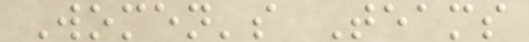Women's Teams
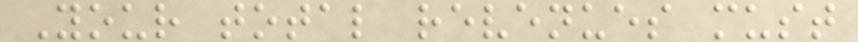Your total revenues must
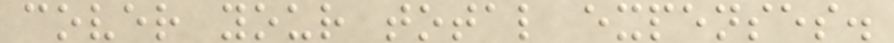cover your total expenses.
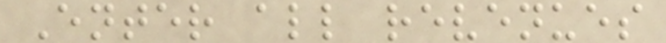Enter all revenues
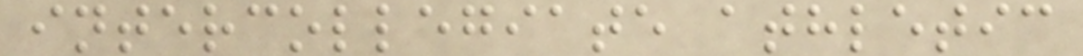intercollegiate athletic
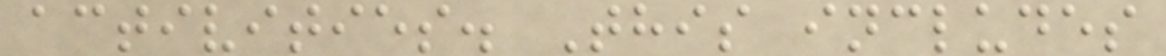activities. This includes
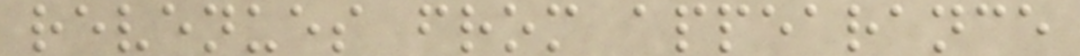revenues from appearance
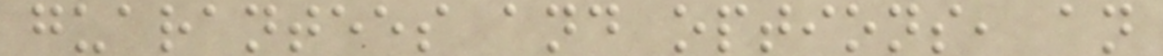guarantees and options, an
